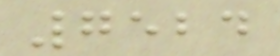7524
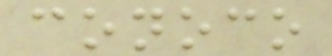conoco
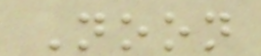Noon
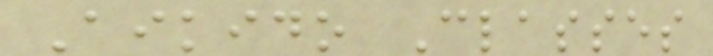Aikido Classes
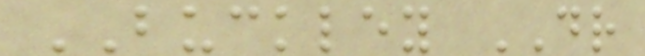BUCKLEY DR
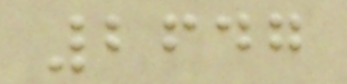2647
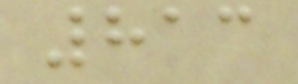813
